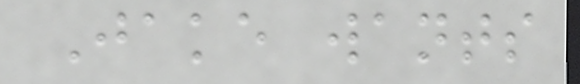Jake wants
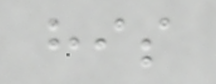his
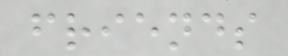friends
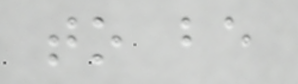to be
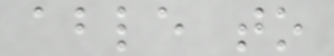able to
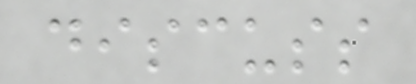discuss
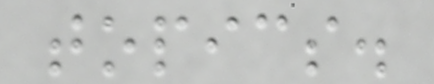topics.
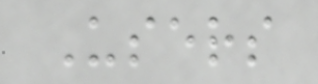Users
